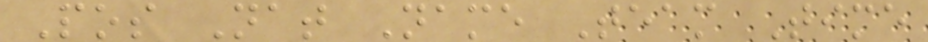Pos Nat Name Team Time
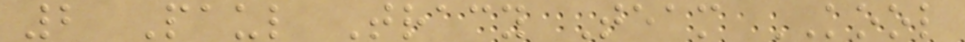2 Paul Tracy Team KOOL
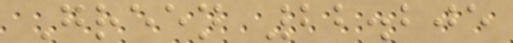Green 22.205
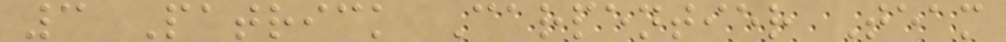3 Patrick Carpentier Team
